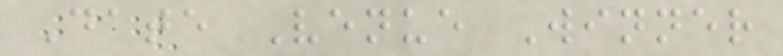Date Venue Winner
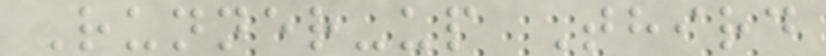Runner-up Third
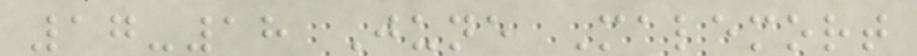17-18 June Malemort
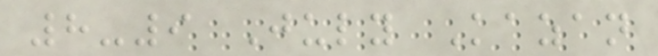8-9 July Kazan
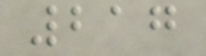217
